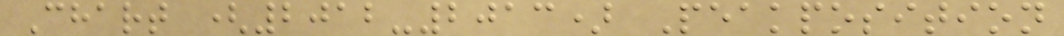Chart (2012-2013) Peakposition
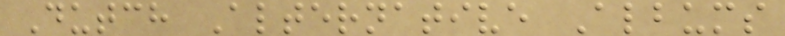Dutch Alternative Albums
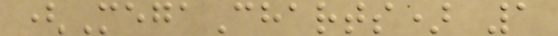(MegaCharts) 1
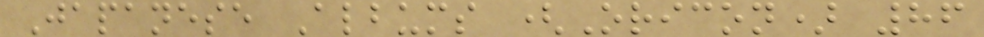Japanese Albums (Oricon) 86
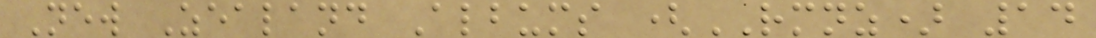New Zealand Albums (RMNZ) 14
